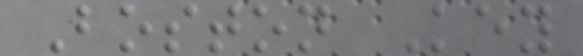Boston Key
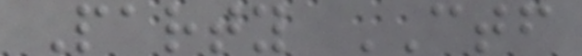Party CTF
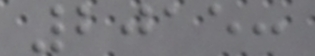2015:
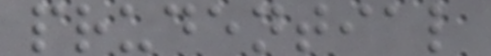prudential
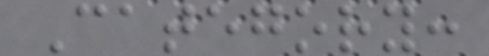Category:
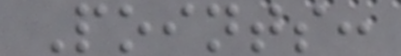Points:
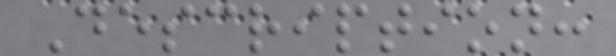Description:
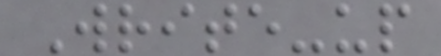Write-up
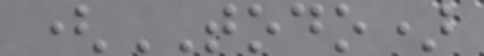(TODO)
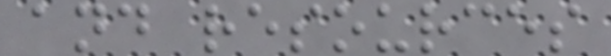and resources
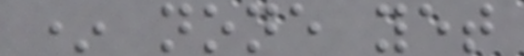* none yet
